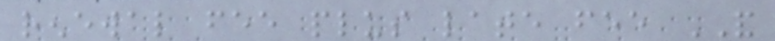renewal fee plus late fee AND
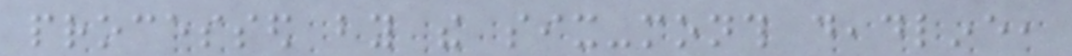processed by the six-month deadline,
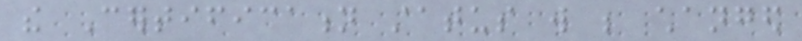the Certification status will be changed
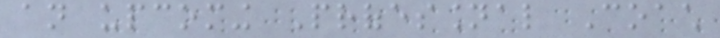an upcoming Professional Coach
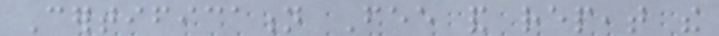Certification Fee and repeat the
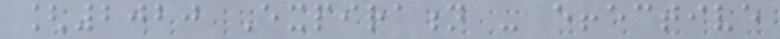[2020 Expiration - effective
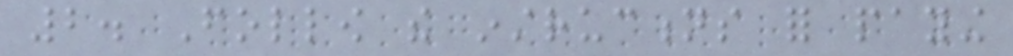2. Follow the instructions for paying
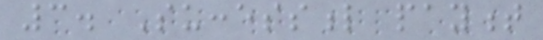3. Successful payment
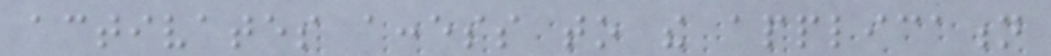activates access to the application
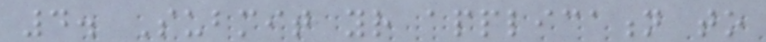4. Submit your application to
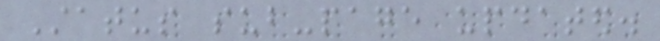Status sub-page updated.
